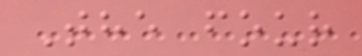The four
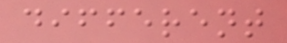different
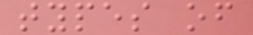types of
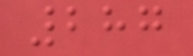287
